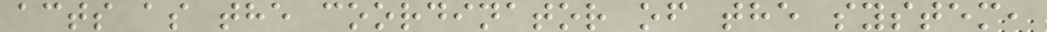acts as the coordinator of the system,
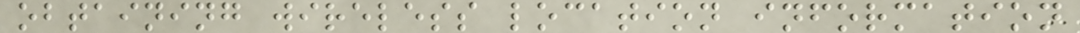obtaining wireless location information
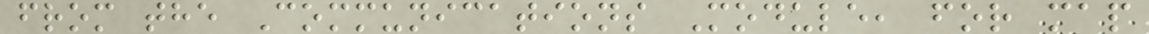from the Communications Module, for map
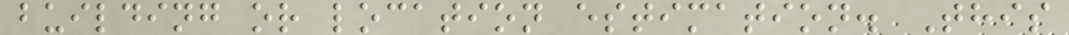building or location estimation. This
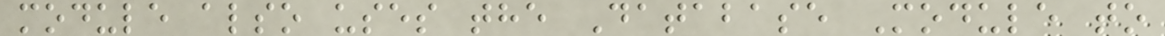module also uses the Database Module to
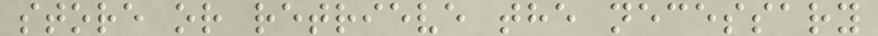store or retrieve the necessary
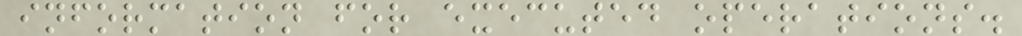information for executed operations.
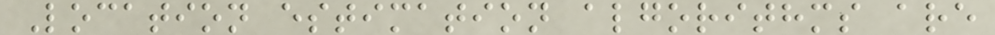Location estimation algorithms are
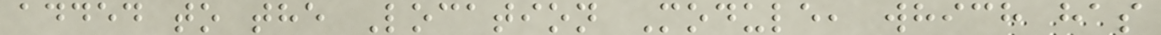added to the Location Module, which has
